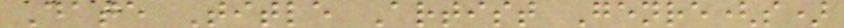Date Title Artist Genre(s)
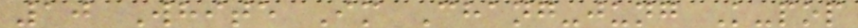10 White Im Chang-jung K-pop
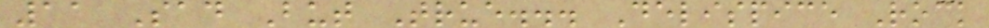11 Sad But True... Delispice Rock
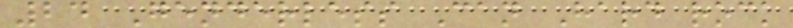24 Genderless Can Hard rock
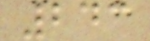243
